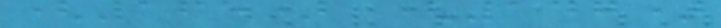(165) (147)
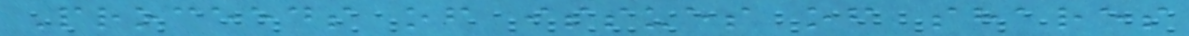Proceeds of issues of shares
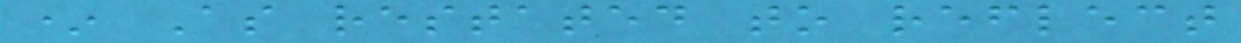* As restated to reflect
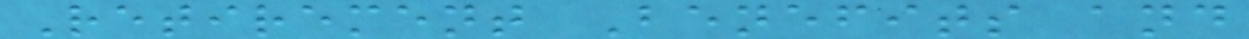Retirement Benefits and
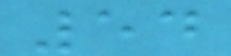54
